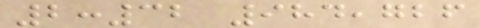2:32 984,726
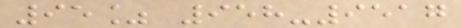95% 958-9517
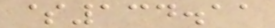$134.11
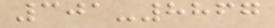301-8867
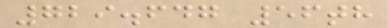729.647 56th
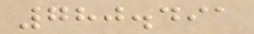780.491
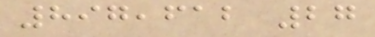897,612 27
